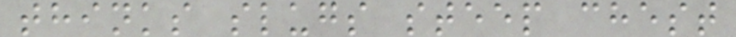thinks slugs steep chest
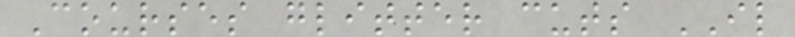Courses glitter cuts IL
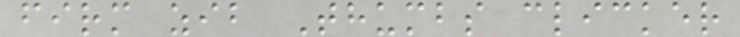firm zib Thumbs clicker
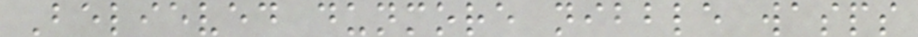Believed dunmore nibble wasps
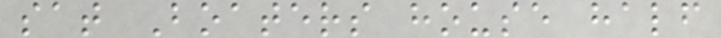sat Boaters house half
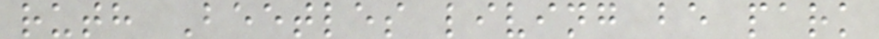ruth Beetles living be park
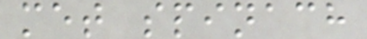met spinach
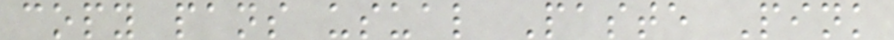copy pans usual Paste Pink
